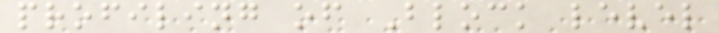profiling of Block level
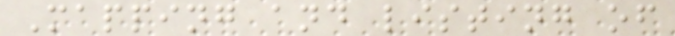Mapping and listing of
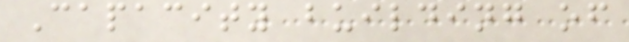Capacity building of
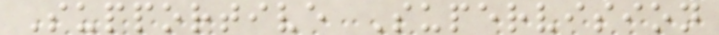Supportive Supervision
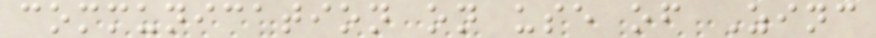communication on use of Zinc
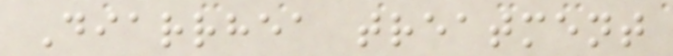Diarrhea treatment
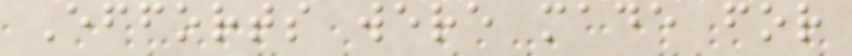Efforts were made for
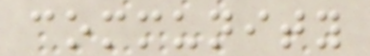community
